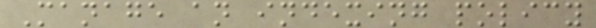Manage an indexing policy
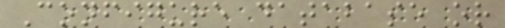Configure database or
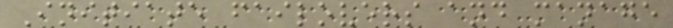Initiate failovers and manage
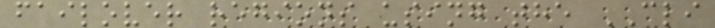failover regions using the CLI
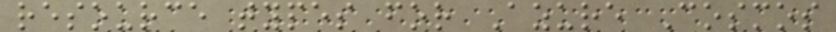resource types for Azure Cosmos
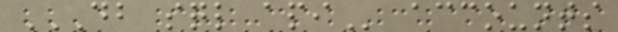DB SQL API accounts
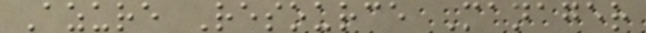Azure Resource Manager
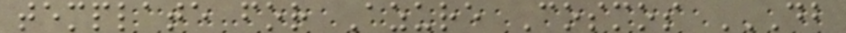template for Azure Cosmos DB
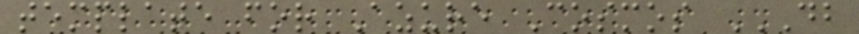template for Azure Cosmos DB
